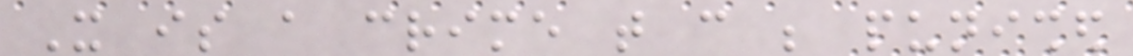It is a crime that can be punished
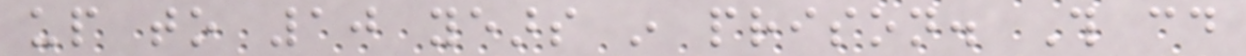up to 10 years in prison. This could
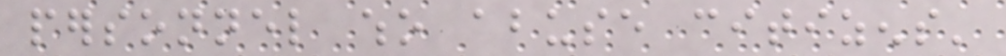personnel who abuse citizens'
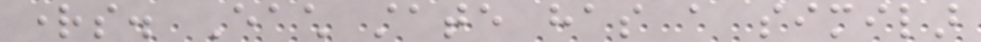rights. Each state has a similar
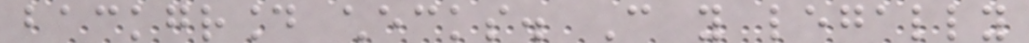background checks. Can you legally
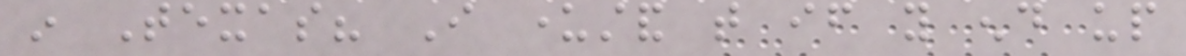in Texas? I understand that if you end up
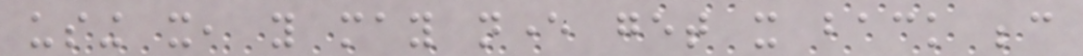using it, you may never get it back because
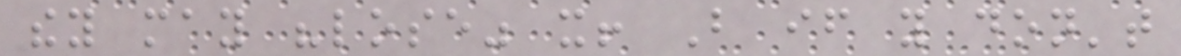they may "lose" it! But if you don't
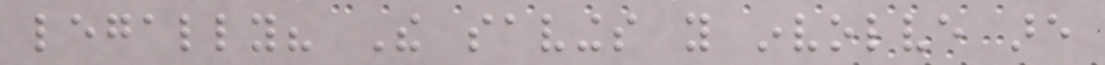legally? The savings you involve are
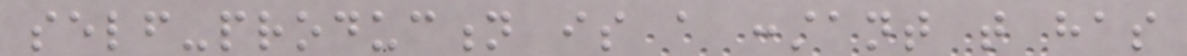self-production is a constant that has
